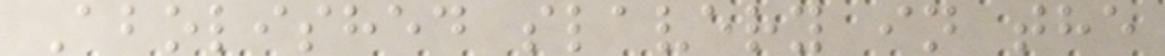Abolished slavery in the
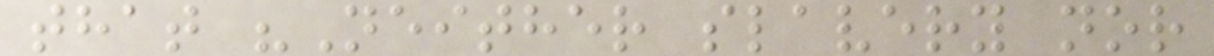that "Neither slavery nor
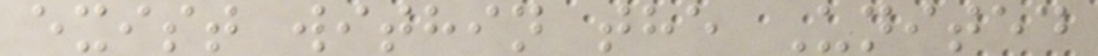exist within the United
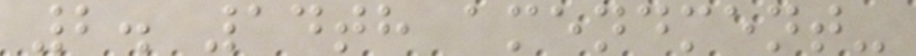2. 14th amendment-
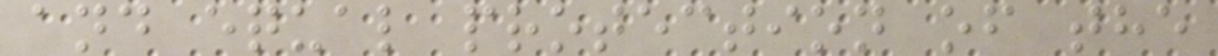and equal protection of the
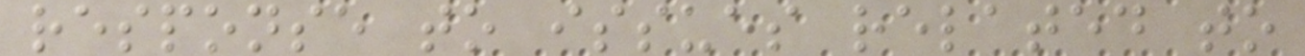response to issues related to
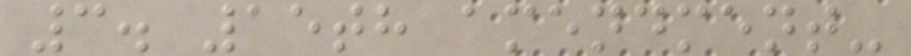3. 15th amendment-
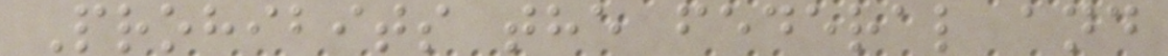Prohibits the federal and
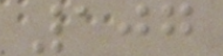107
